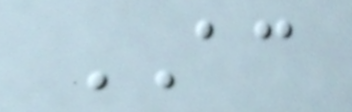AC
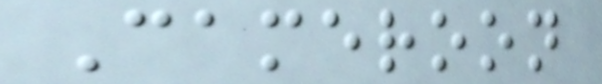Cameroon
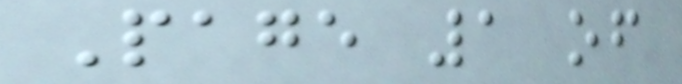Page 1 of
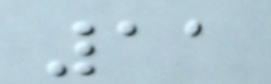11
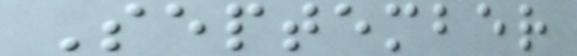September
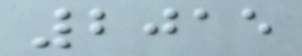2015
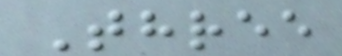Three
